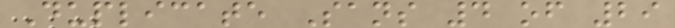Duplicate Sans 4 of 29
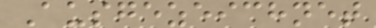Ausgezeichnet
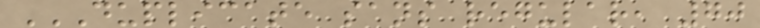DUPLICATE SANS REGULAR, 70
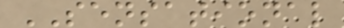SENSATIONAL
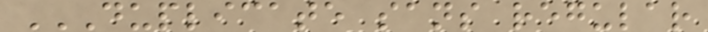DUPLICATE SANS REGULAR
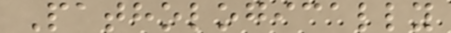Pathologically
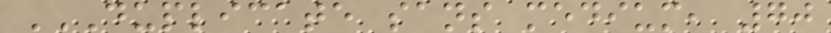DUPLICATE SANS MEDIUM, 70
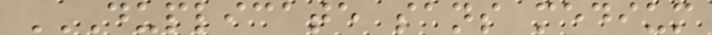DUPLICATE SANS MEDIUM
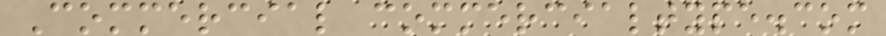Commercial commercialtype.com
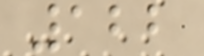122
